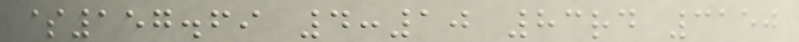$157.69 4:10 83rd 3150
